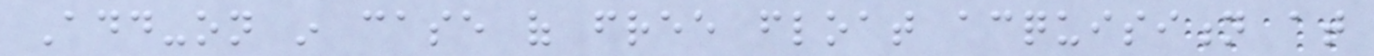Add-on in case of free float acquisition at
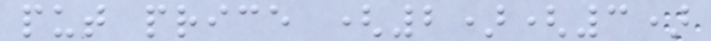put price (2)(3)
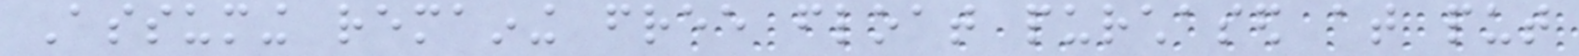Assuming remaining free float purchased at put
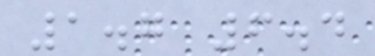1.7 6.4
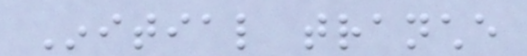Initial tranche
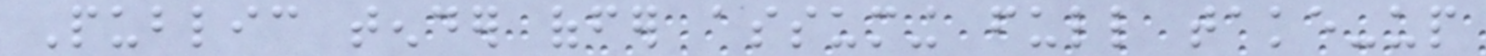Public tender offer assuming full take-up
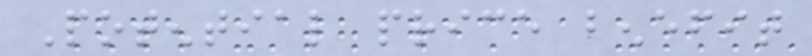Potential price benefit
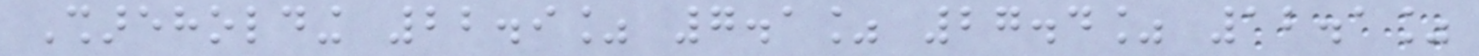Shareholding 22.9% 7.1% 27.4% 12.1%
